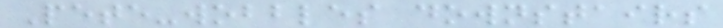Pete-wobbles downstairs
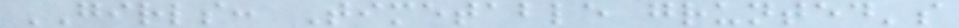GIRLS: Timetable grunted's
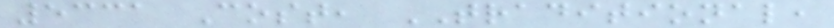5331 Cost, TRADITIONAL,
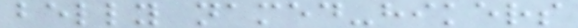belly named-hikers
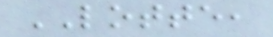LOTTE,
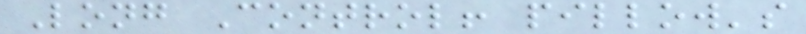Long Control! pillow's
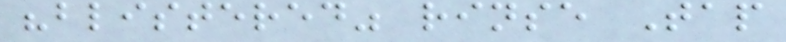"blistered" rinse Tap
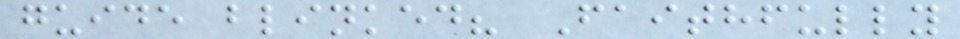guide blinked? Faithfully
